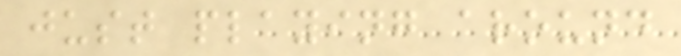just playing around
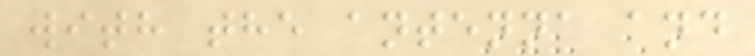with the antenna and
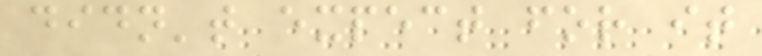didn't expect for it
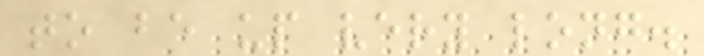to be up very long.
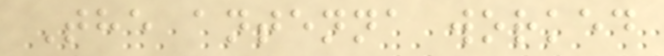The antenna worked
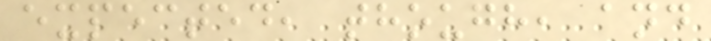expected, though, and
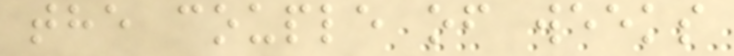the couple of weeks
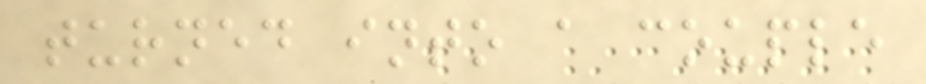turned into a couple
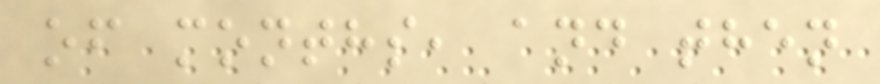of months, and then
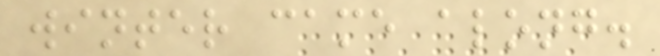winter came along.
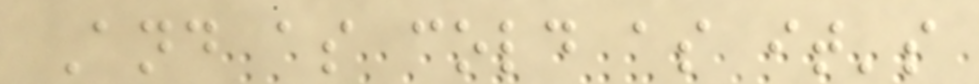And as cold as it's
